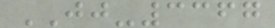JJ-3367
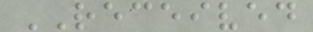RECEIVED
